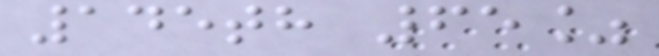145th 65%
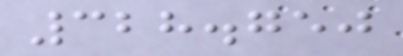328.750
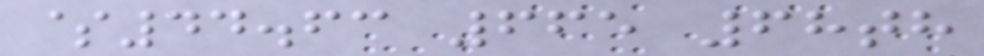$44.63 665 68th
